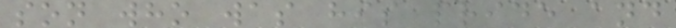son who was his pride and
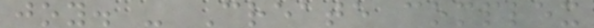joy. - Create complex
